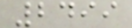2499
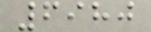6980
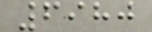6980
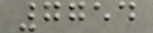7754
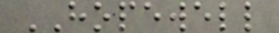HOPEWELL
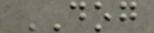DOG
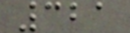321
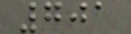701
